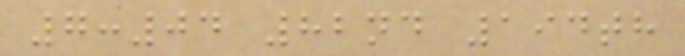7:04 82nd 194th
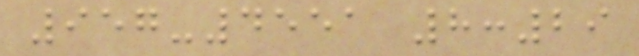957-4551 8:29
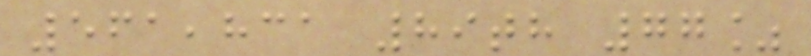561,831 89th 77%
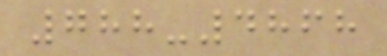788-4868
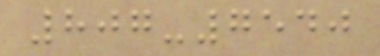807-7540
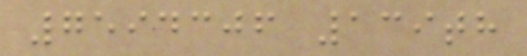7594306 139th
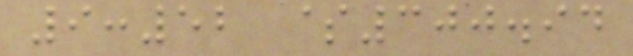9:52 $300.94
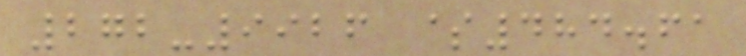272-9926 $484.61
